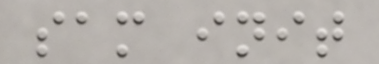sam init
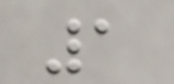1
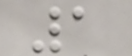1
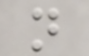n
